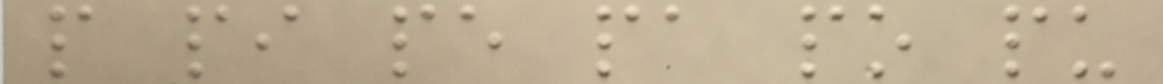p pi pe pa po pu
